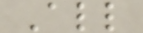All
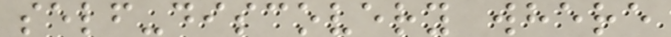self-discovery where
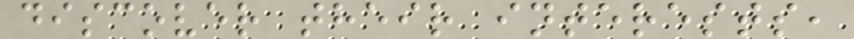discover their interests,
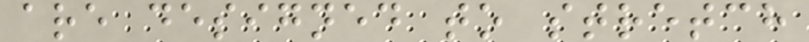are designed to stretch
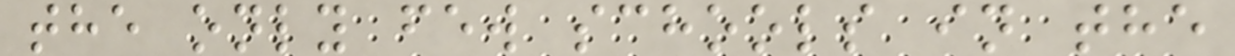the only few schools in the
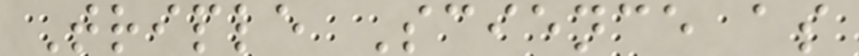Triple Science as
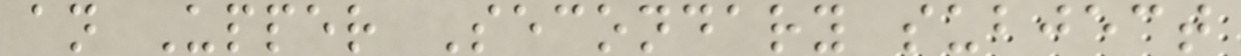an Upper Secondary subject
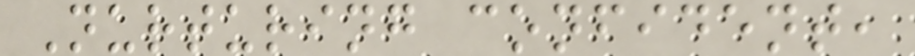Nurturing confident,
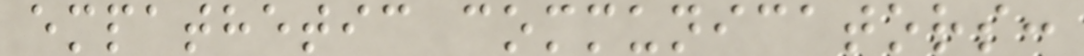empathetic communicators:
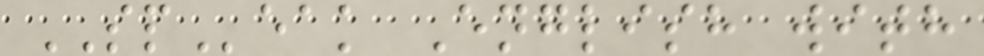SPeak English with
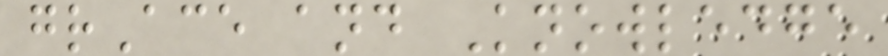grAce and Knowledge
